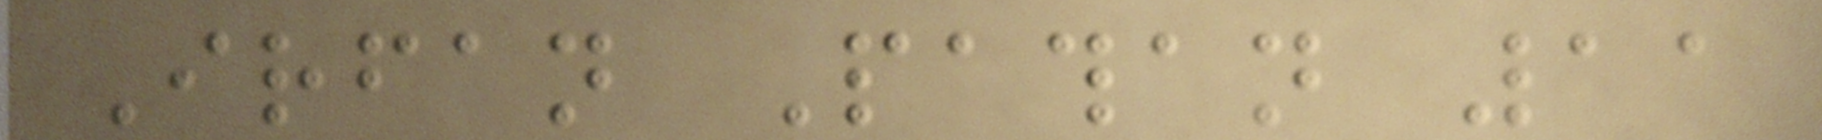Irfan Pathan 11
